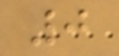0
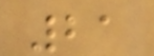21
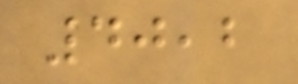40,2
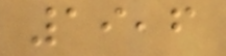19,6
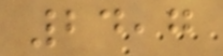24,7
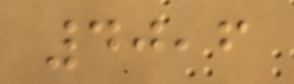40,6
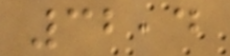32,4
